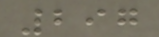297
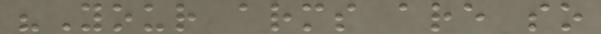"Your arms are so
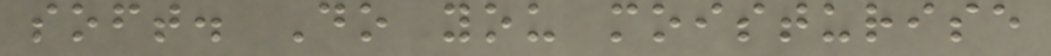soft. Do you moisturise
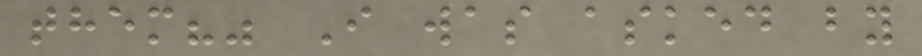them?" I was asked by
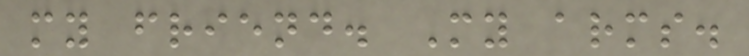my friend. My arms.
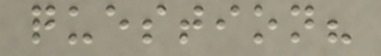question?
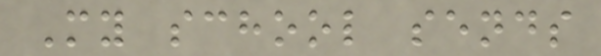My school sends
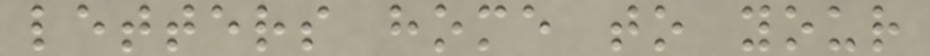letters home to your
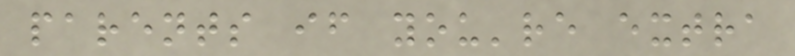parents if you're extra
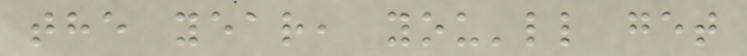the year, you'll get
